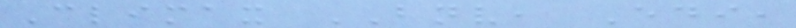Climax BNV, Edi,
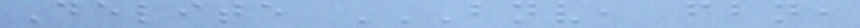Delite BNV, FBN,
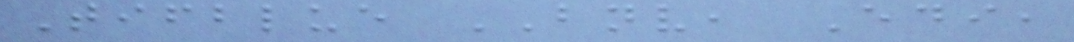Tifblue BNV, Edi,
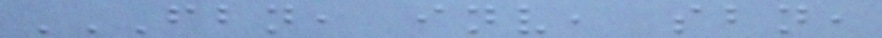FBN, INV, SBN,
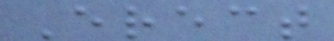Erect
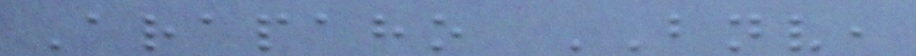Arapaho BNV,
